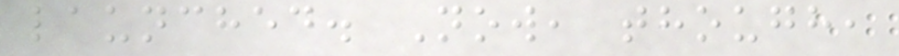launched. Now, though,
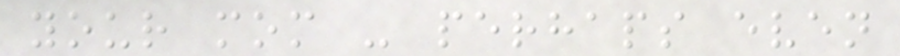your mom - perhaps even
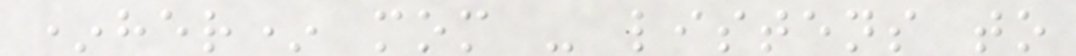*her* mom - listens to
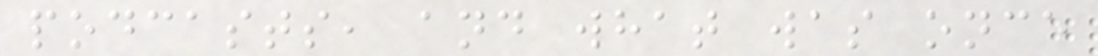podcasts, and what was once
